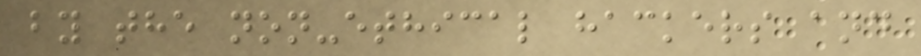by the non-ethical hackers and
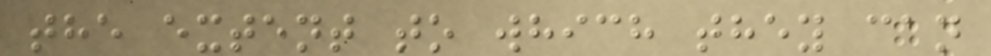the extent to which they can
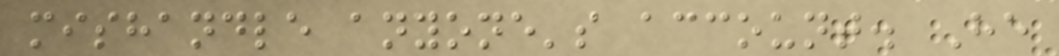mishandle anyone's account. He
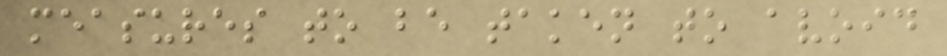measures to be taken to avoid
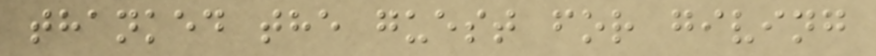thanked the guest for giving
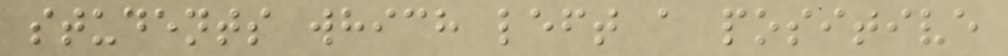students which left a positive
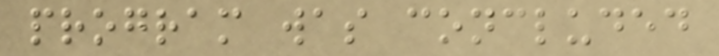program was concluded
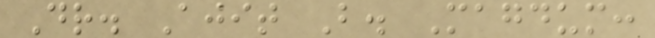Dr. Ajit B. Magdum:
